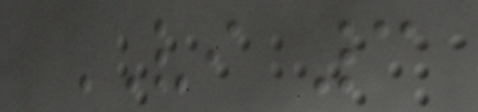VI 3
